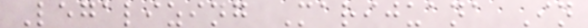Legalizing Marijuana In
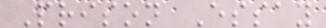Prison Essay
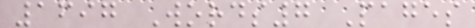1697 Words7 Pages
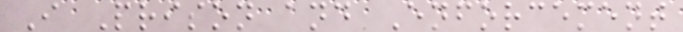I Prison and Enforcement
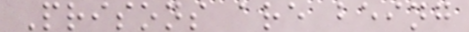Prisons are being
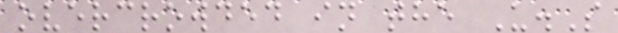overcrowded in the U.S
